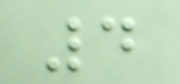4
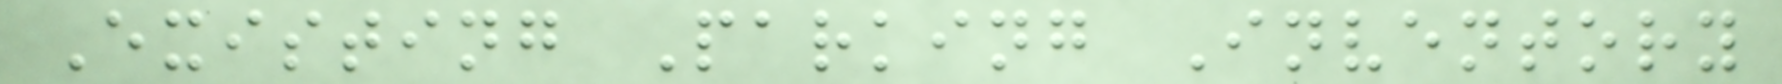Existing Parking Inventory
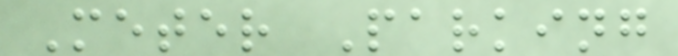Meter Parking
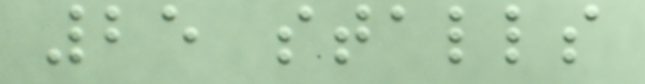25 stalls
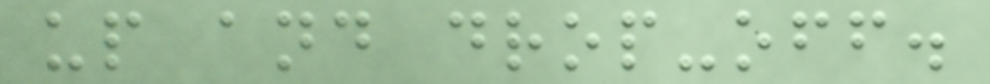up and drop-off.
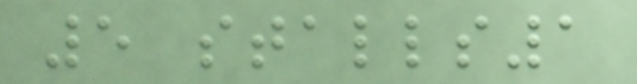5 stalls1
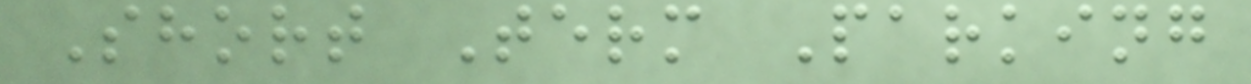Short Term Parking
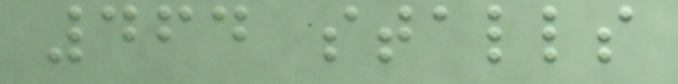464 stalls
